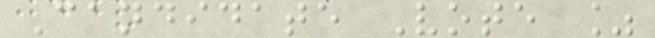Candidate Vote %
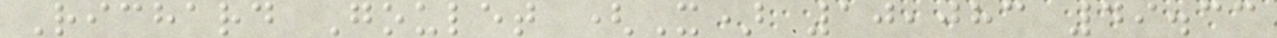Richard Goulet (X) 10,083 49.33
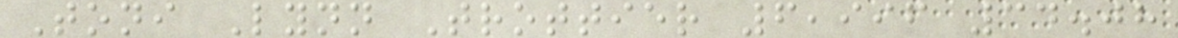Toni Lynn Trottier 6,996 34.08
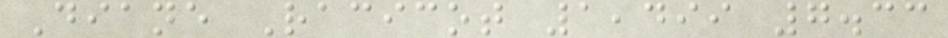Diane Racicot 1,499 7.33
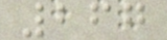267
